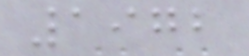1972
